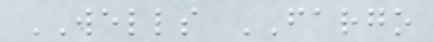WELLS FARGO
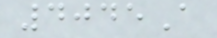4045A
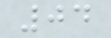04
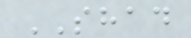SHAD
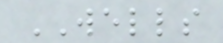WELLS
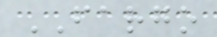FARGO
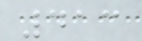413
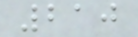210
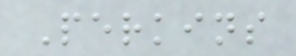Perkins
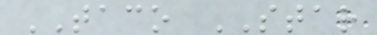TACO STAR
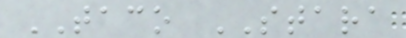TACO STARA
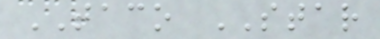TACO STAR
